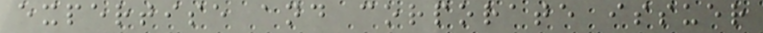expertise and corporate issuer
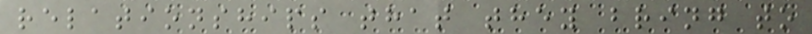relationships that they bring to
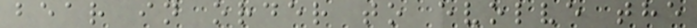bear in order to evolve the
